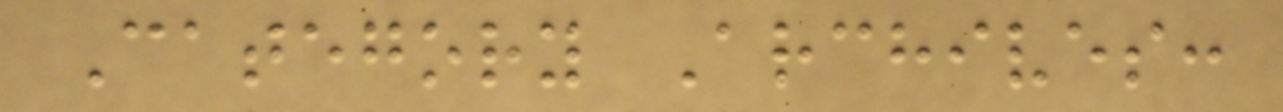Category Archives:
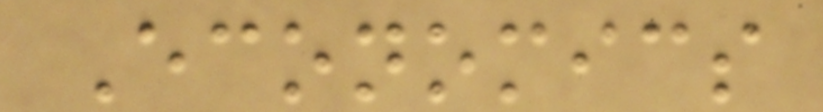Economics
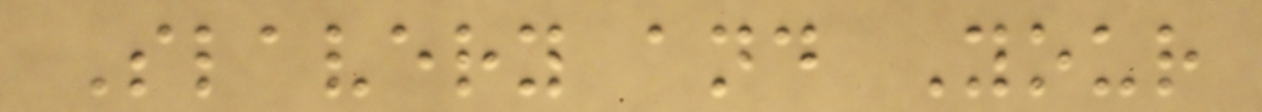Slavery and Your
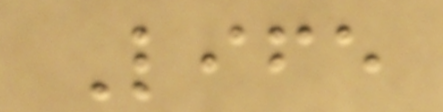Life
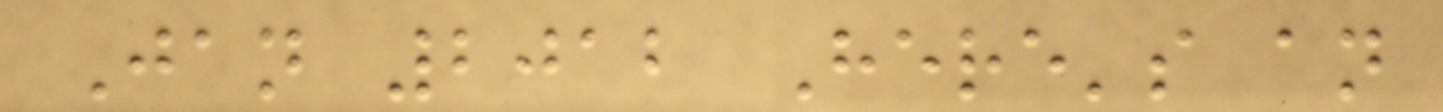Jan 2012 Here's an
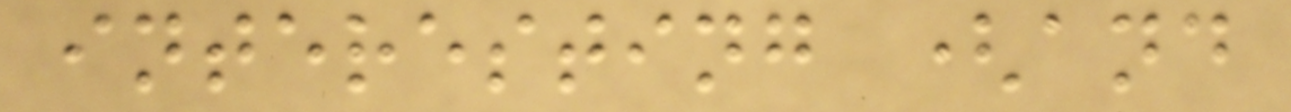interesting (and
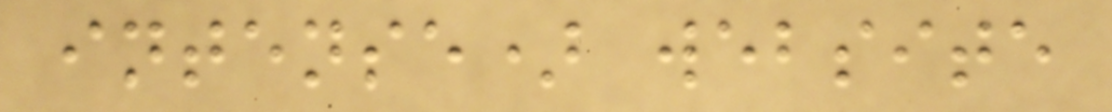intense) website
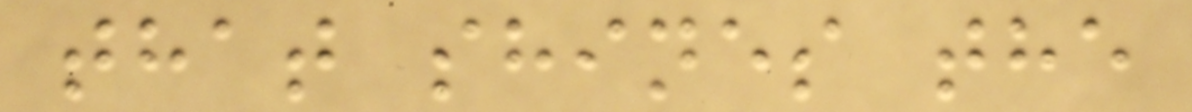that shines the
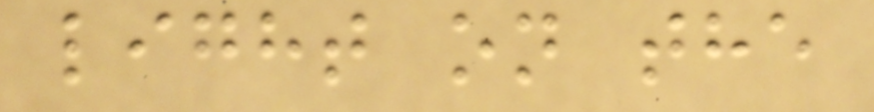light on the
